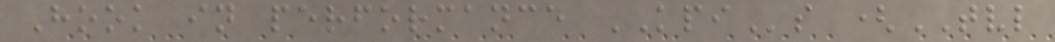Hook in performance KPIs (TVL
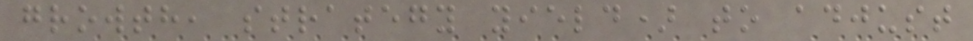growth, strategy yield) to adjust
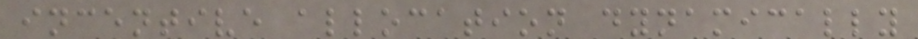incentive allocation dynamically
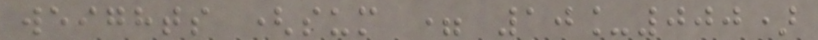weights (sum = 10_000)
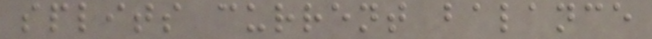splits current balance
